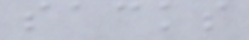sacks
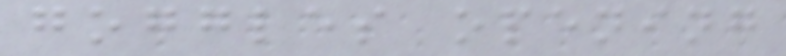goggles opening
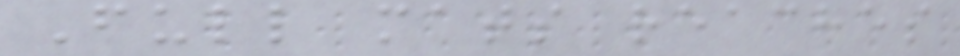Full mats reaches
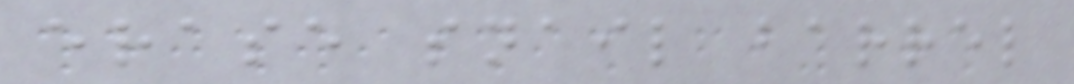erase snail barrel
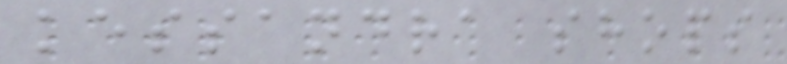kessandra shops
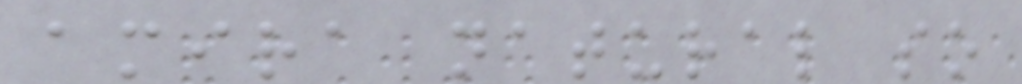amira natural so
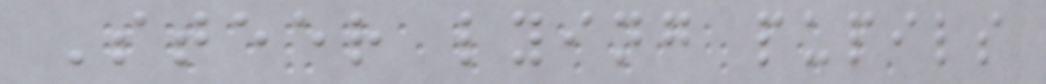Steer lying pupils
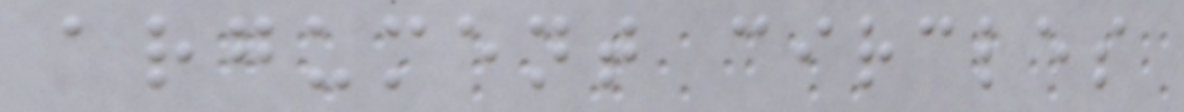argument circles
